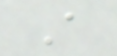A
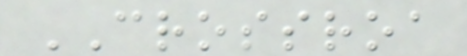CROSSROA
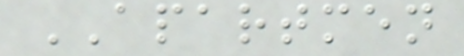APARTMEN
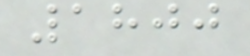1800
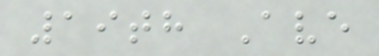19th Ave
